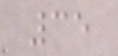35
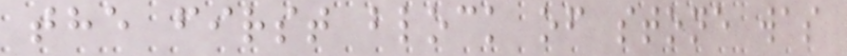the first block of stone was
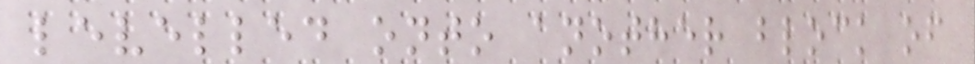levelled onto another block of
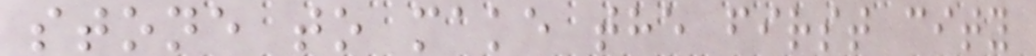stone to make the first city
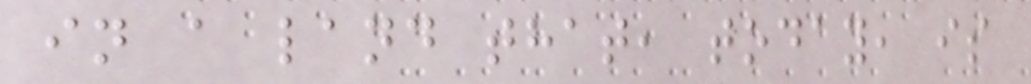in a land that, today, is
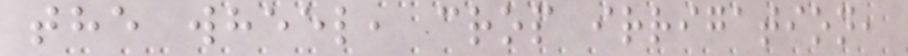the wheel, crop irrigation,
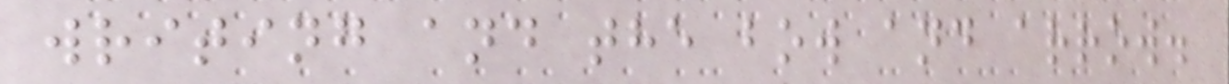writing and the bow and arrow.
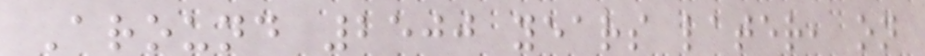Around 2500 years later, on
